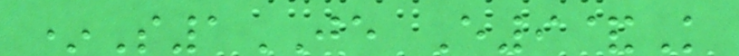*S1JE E9&K
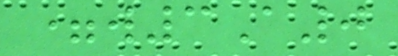=w3A0
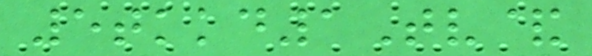5tkkd1Tv&
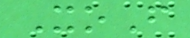XoF
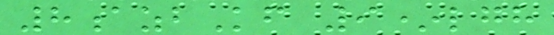8azbKf 9*lgh
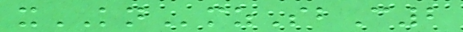xKNmzSbC2
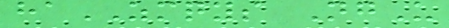haZMQYS NgU
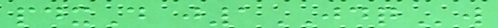pdxD j1JDQw
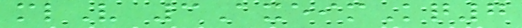mlV 3AxeimKq7
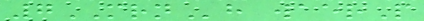7MRNh waerP
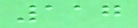117
